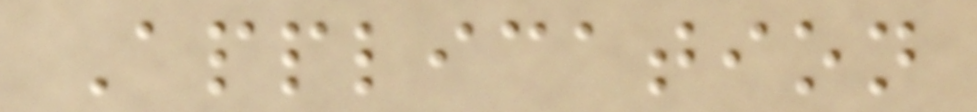Application
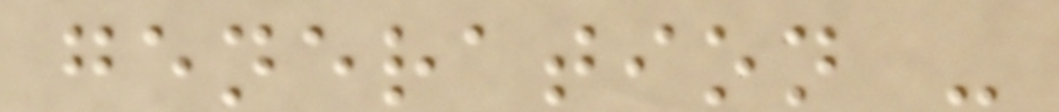generation -
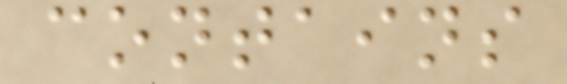contains
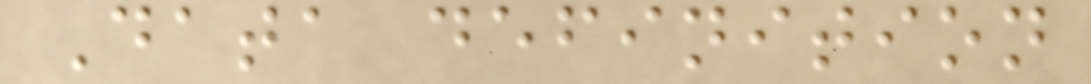Data definition
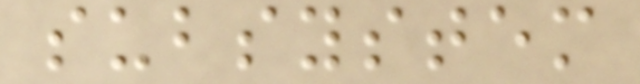subsystem
